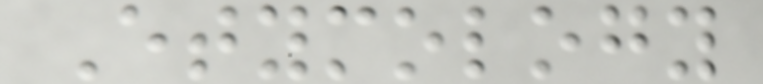Etymology
